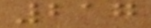217
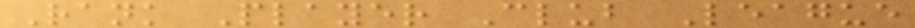Rank Player Club League
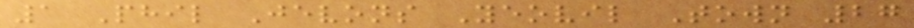1 Phil Jevons Yeovil Town 27
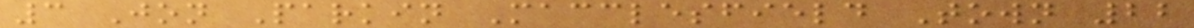3 Jon Parkin Macclesfield Town 22
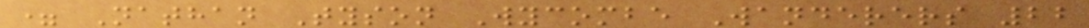= Nathan Tyson Wycombe Wanderers 22
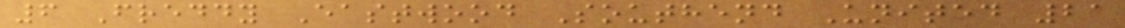6 Freddy Eastwood Southend United 21
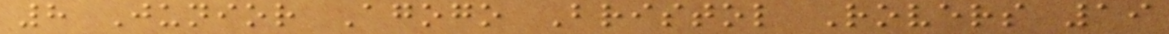8 Junior Agogo Bristol Rovers 19
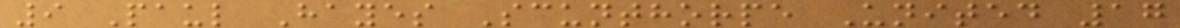9 Paul Hayes Scunthorpe United 17
